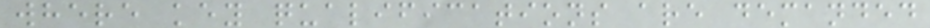where key qualifications are demanded
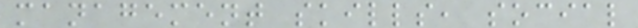management skills, social
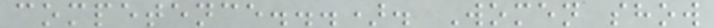competence...). Women show
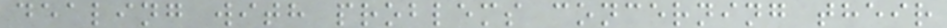dealing with problems concerning their
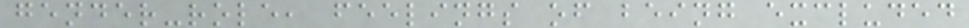gender-role, feelings of being excluded
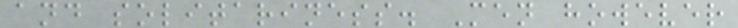and solitariness. Men however
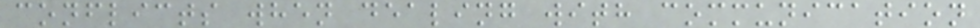conflicts when dealing with communication
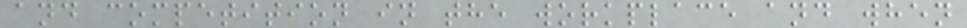and competition in the workplace and when
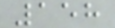158
